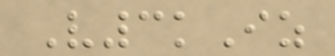V3kIz
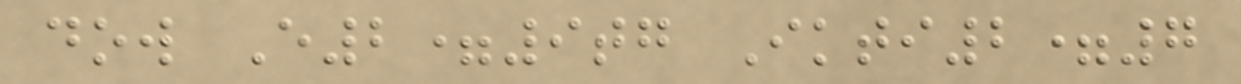dow E2=9tg Ikti2=7
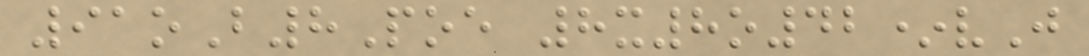91oB8Poe 8x8o42*vJ
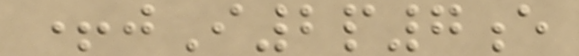+jI2p7e
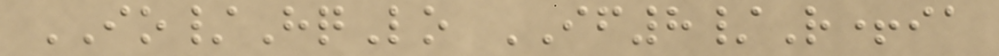IO/HqLo IF8/R+ia
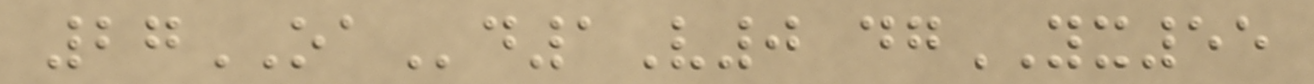27OAd1V0 dgYX55
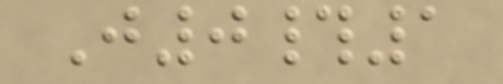J0#1
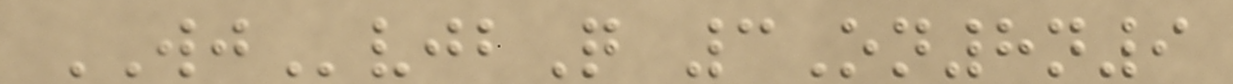WJvjbQ 3On8n9
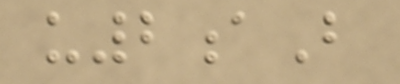u2aB
